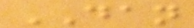DAN
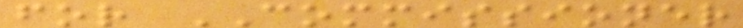for COMMISSIONER
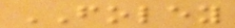FOLEY
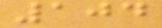104
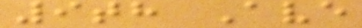9th Ave
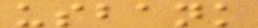usbank
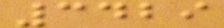3429
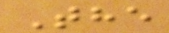The
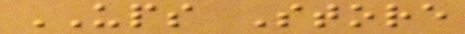UPS Store
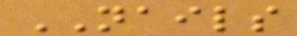NAILS
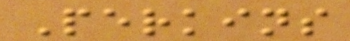Perkins
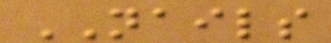NAILS
